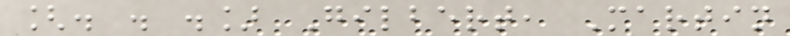[. . .] Gilbert, Martin
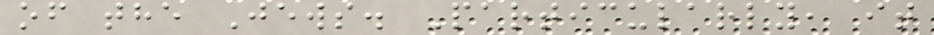of the Jews. Particularly, it
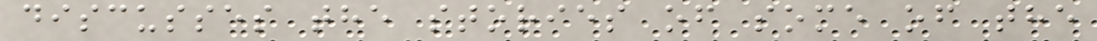discusses the stories of some of the
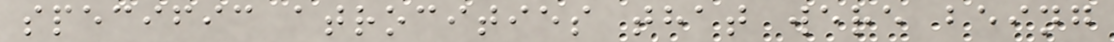specific atrocities that were being
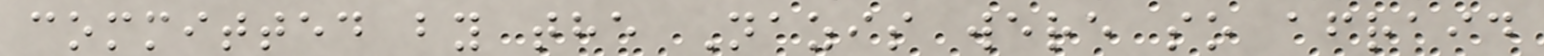committed by the Nazis were so afraid
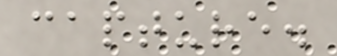capture.
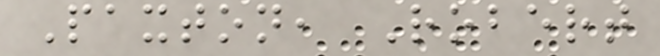Paxton, Robert
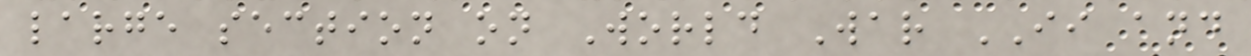large section on World War II and
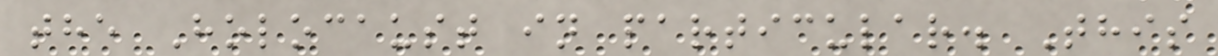the Holocaust in particular. This
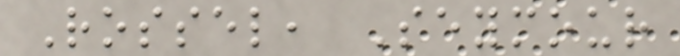Rossel, Seymour
